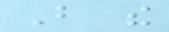But the
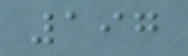197
